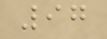97
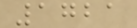1721
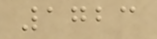1723
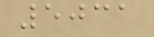5031
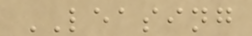LEASING
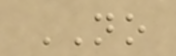NO
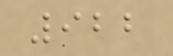922
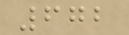672
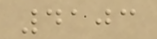4103
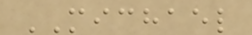MICHAEL
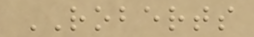ROBERTS
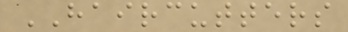HAIRCUTTERS
